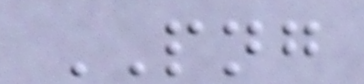PNG
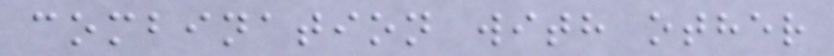combination with other
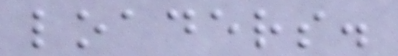loaders.
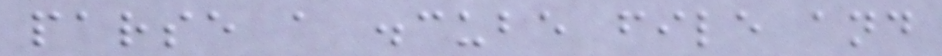parse a .cube file and
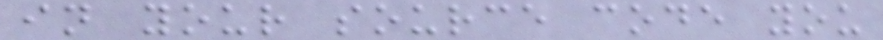in your source code you
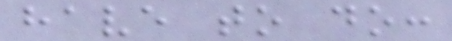have to do:
